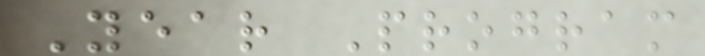Year Program
